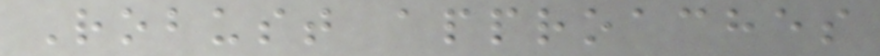Robust approaches
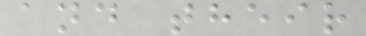and their
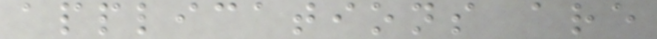applications are
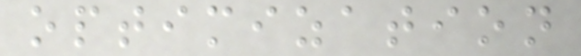optimization
